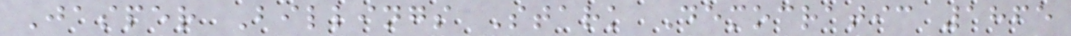Jasper Billings Stark Democratic 1865
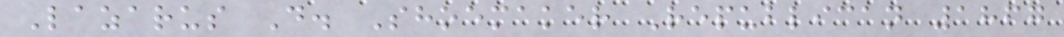Lazarus D. Shoemaker Republican 1867
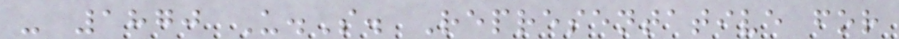- 1870 U.S. Representative for
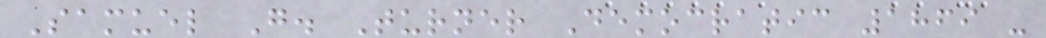Samuel G. Turner Democratic 1869 -
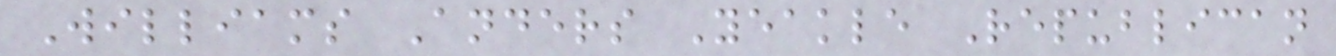Williams Anders Yeakle Republican
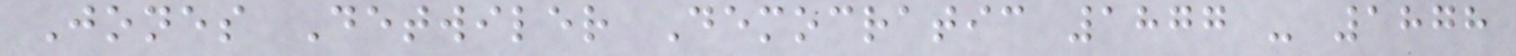Jones Detwiler Democratic 1877 - 1878
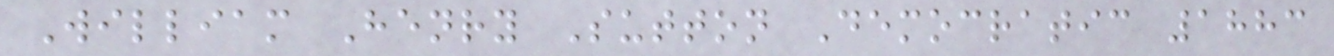William Henry Sutton Democratic 1883
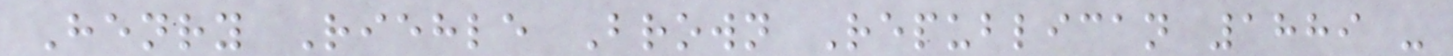Henry Riehle Brown Republican 1889 -
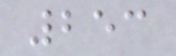253
